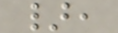},
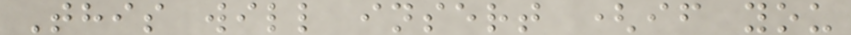This will insert (if you
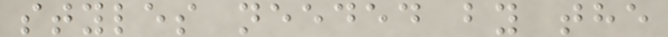styles needed by the
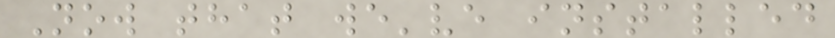Now that we've installed
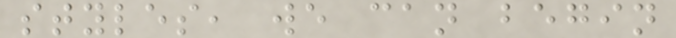styles, we can begin
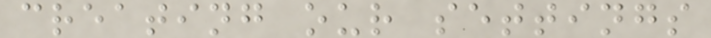creating our settings
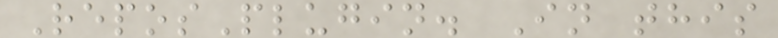ReposPlugin. In this
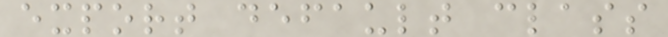export default class
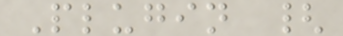Plugin {
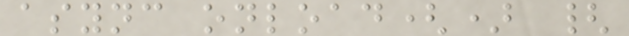async onload() {
